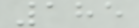185
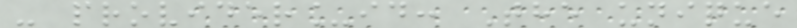- provider_id: The unique
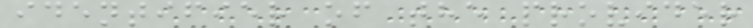identifier of the provider
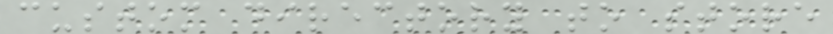custom directory to store
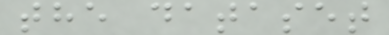the dataset
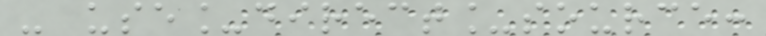- use_direct_source:
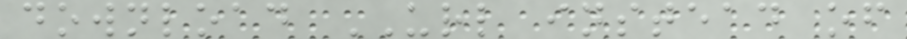download URL instead of
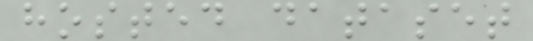hosted dataset
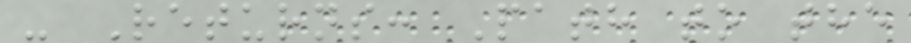- Returns: Path to the
